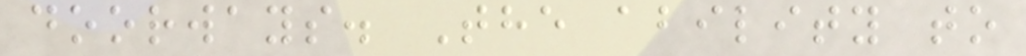doorways. The ability to
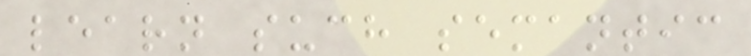learn such semantic
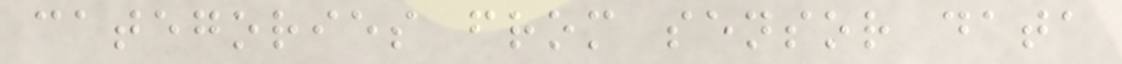categories from sensor data
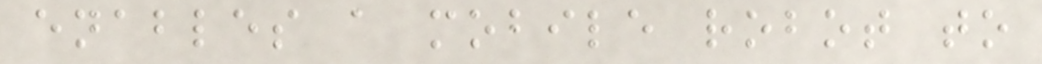enables a mobile robot to
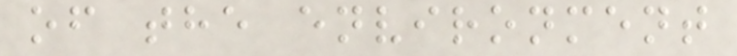of the environment
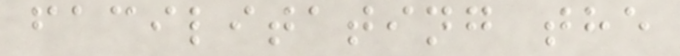facilitating the
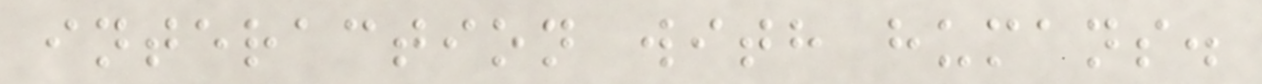interaction with humans.
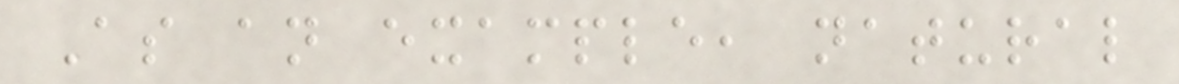As an example, natural
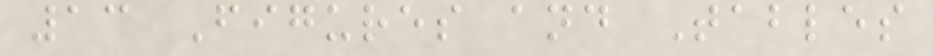13 Figures and Tables
